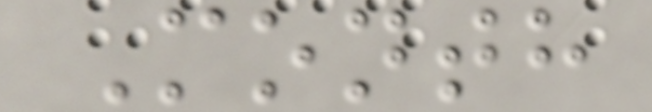Month
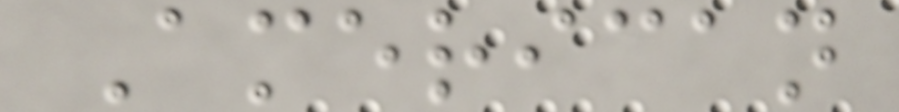American
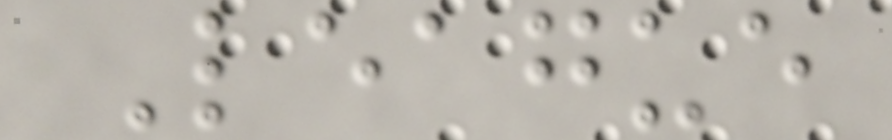League
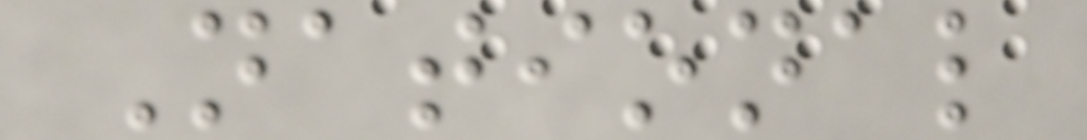National
